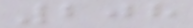208
